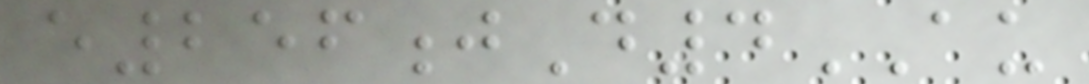e256jD4AU
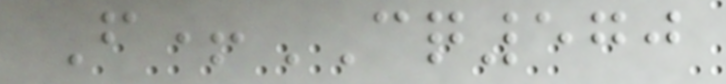F+CQ570
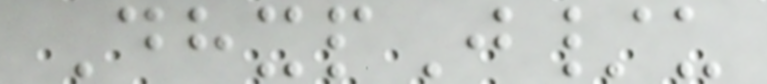DhxpJ/u
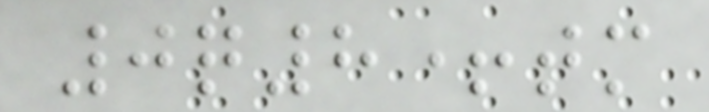0q8+tm
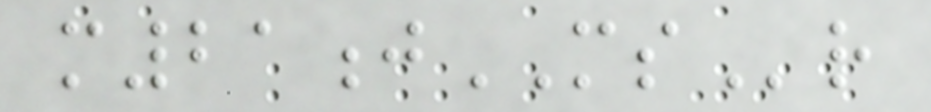m21jMSr
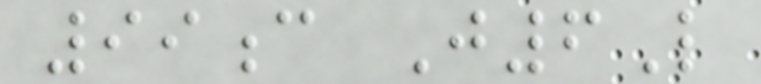99c J6L
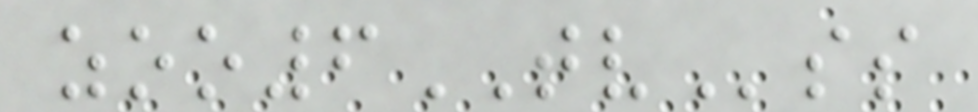zoo6TVss
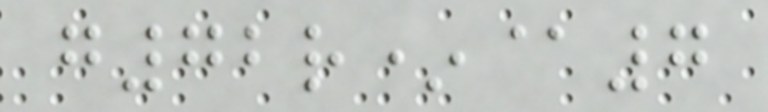g72r*@7
